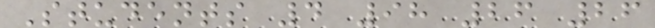Students 4 98 26 26
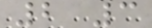2 3
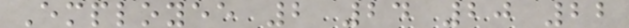Employee 2 24 20 22
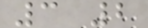3 2
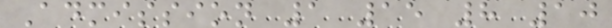Admission 1 15 8 10
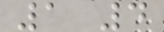1 4
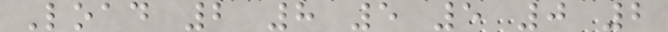Load 2 8 5 5 0 2
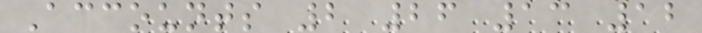Accounts 2 26 13 12
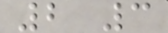2 3
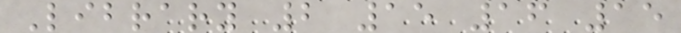Library 2 15 16 15
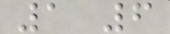1 6
